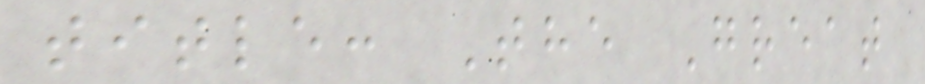title: The Great
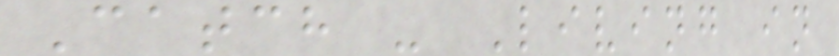Catch - Living in
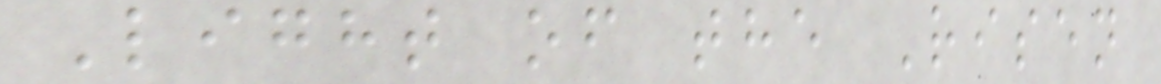Light of the Risen
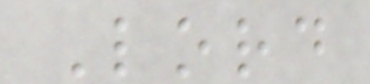Lord
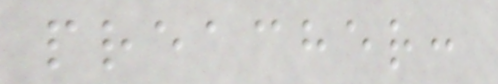preacher:
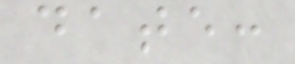date:
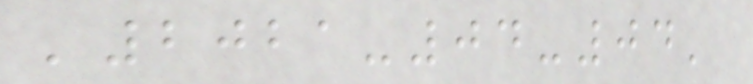'2021-04-04'
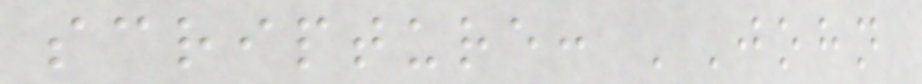scripture: 'John
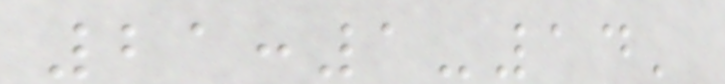21:1-14'
